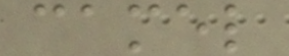camel
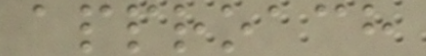approach
